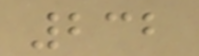232
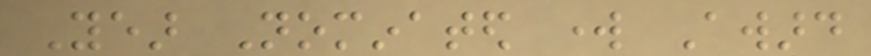Year Nominated work Award
